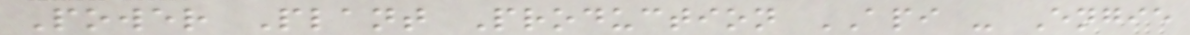Power Plant Production API - Engie
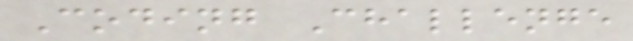Coding Challenge
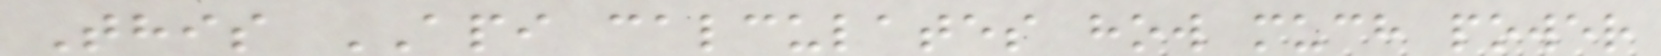This API calculates how much power
